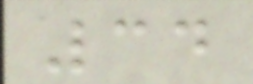34
